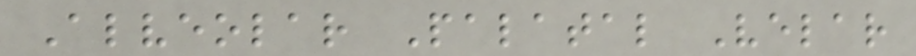Alveolar Palatal Velar
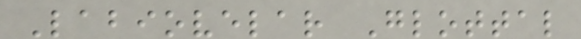Labiovelar Glottal
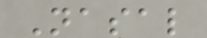Nasal
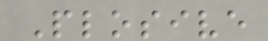Plosive
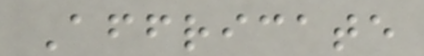Affricate
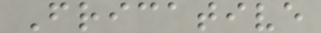Fricative
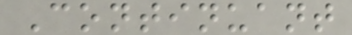Continuant
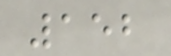152
